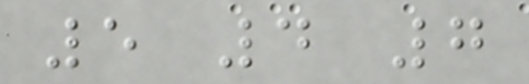5 4 7
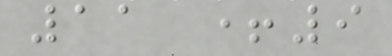11 +9
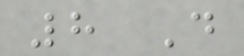8 D
